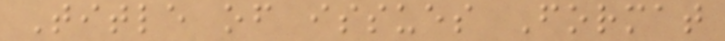Title of issues Format
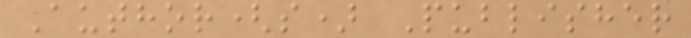Author(s) Publisher
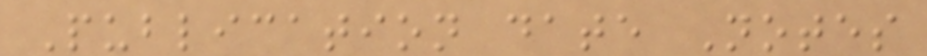Publication date Notes
